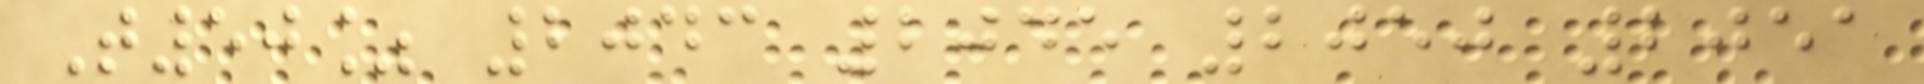T50% 2043 2045 2050 2051
